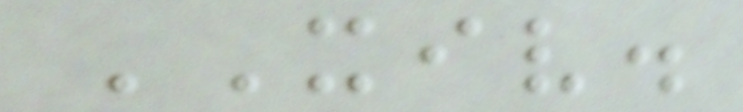XIV.
